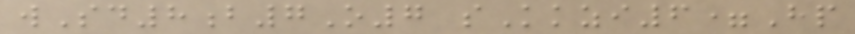wSd8b7O7 sKkzi6=Hp
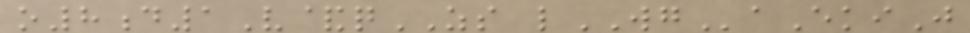o8d1V&qZS lWGaEkiJ
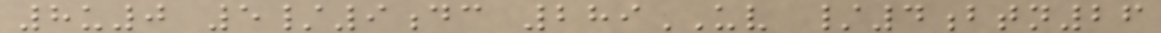8u0 5/9dc 289UV /4btn26
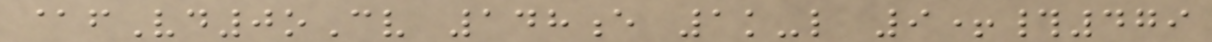@fVd0oCv 148e 1k-l 9+#479
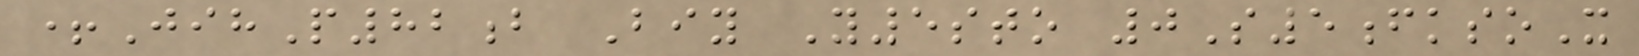+JihP82b Biy Y5sto 0S5fksoX
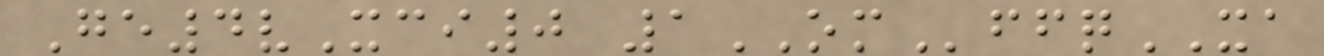Ge4vXci0 1OMffqXA
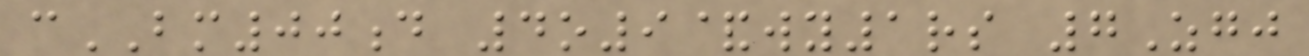cBM00d 4o9&wy1rs 7Zgj
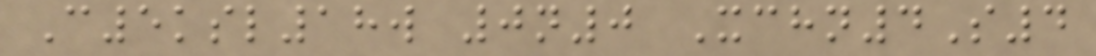C5ksl18w 0n0 Xchn4S4
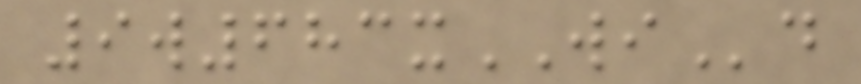9w683xWId
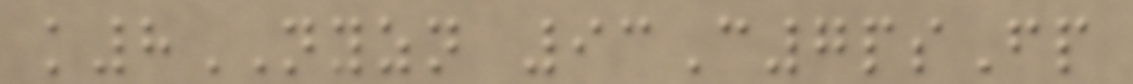k8NYZN 93C7psFp
